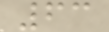63
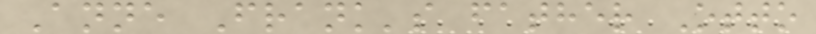Anne Frank's father Otto
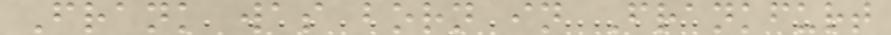Frank was born in Frankfurt
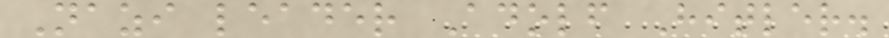Nazi leader Adolf Hitler.
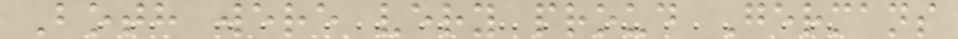Both were very proud Germans
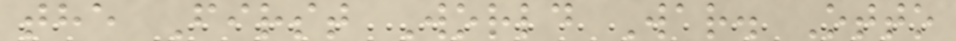the First World War. Otto
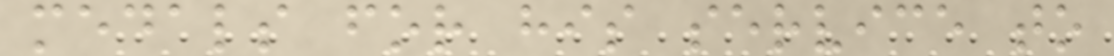medals for his service to
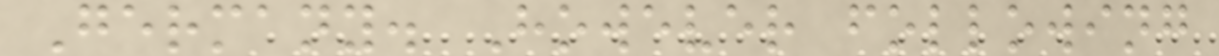Germany. However following
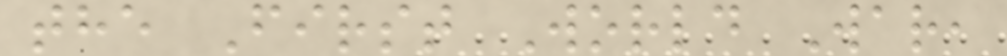the First World War,
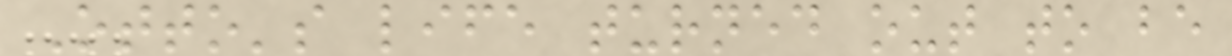Otto's life turned out to be
